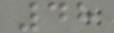48
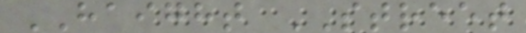HAIGHT STREET
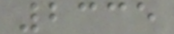2335
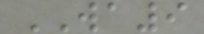WA9
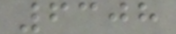6308
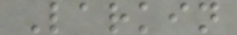Larkin
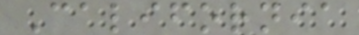California
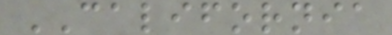CALIFORNIA
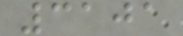3101
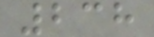238
